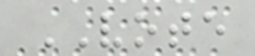VOTE
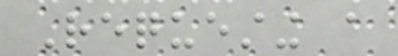Requesting a
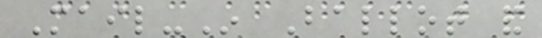Mail-In Ballot and
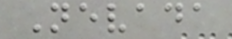Nevada
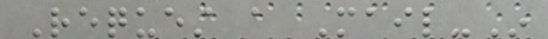Request a Mail-In
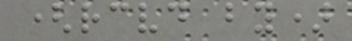(received by)
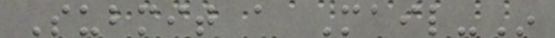Submit a Mail-In
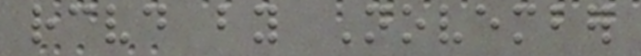received by November
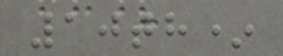10th*
